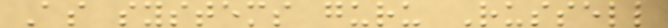As systems guru Russell
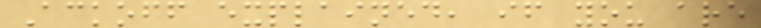Ackoff explained, if you are
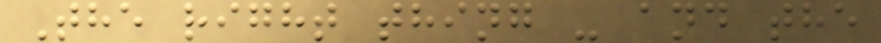The right thing - and the
